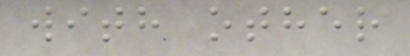with other
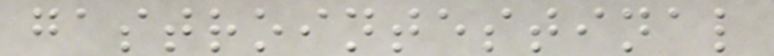gastrointestinal
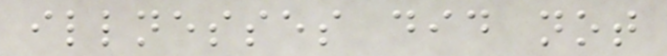illnesses did not
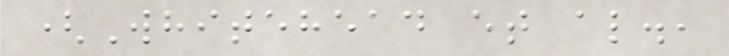(Whitehead et al.,
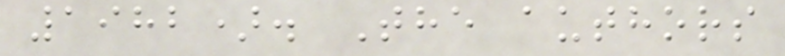1982). The authors
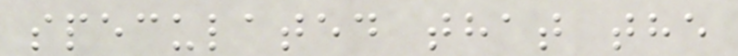speculated that the
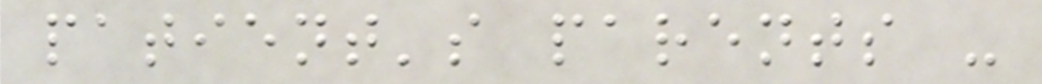patient's parents -
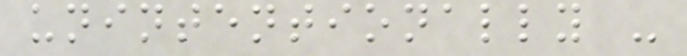unintentionally -
